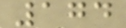174
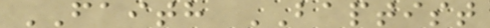FAITH BAPTIST
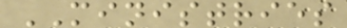MINISTRIES
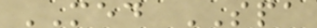MED SPA
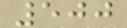500
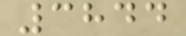3844
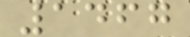1467
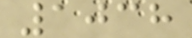1038
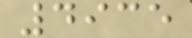4935
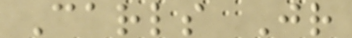Carls Jr
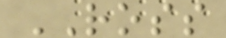ROSS
